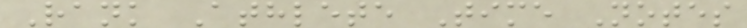Rank Athlete Time Notes
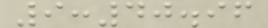9:40.96
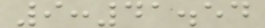9:41.54
